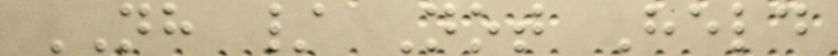NH / Not Held
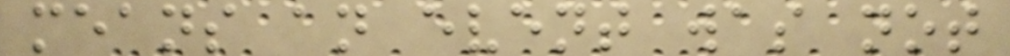means an event was not
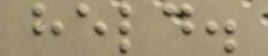held.
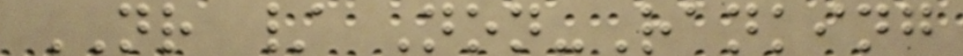NR / Non-Ranking
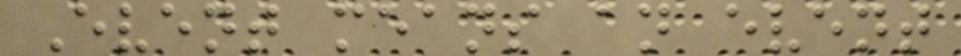Event means an event
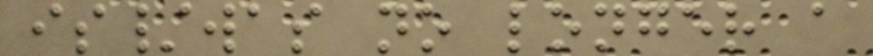is/was no longer a
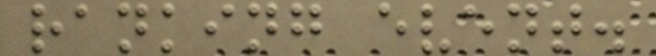ranking event.
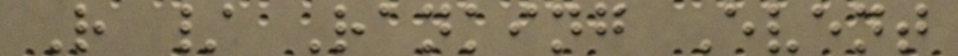R / Ranking Event
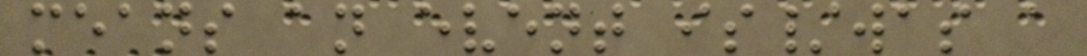means an event is/was a
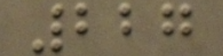227
